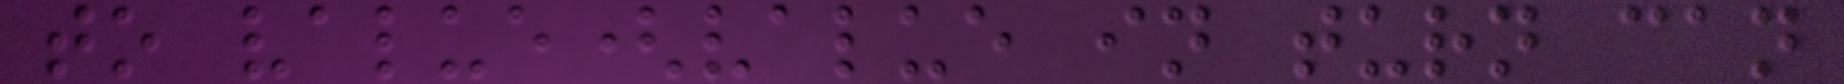to value(value in turn can
